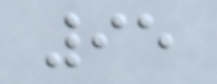95
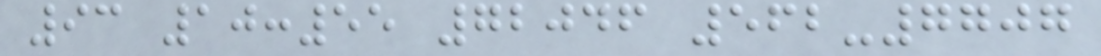93 10:55 72046 562-7707
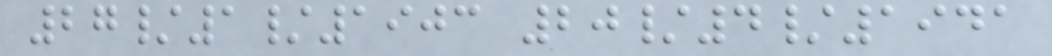27/1/1903 20/4/1941
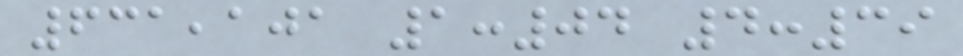631,101 1:04 4:39
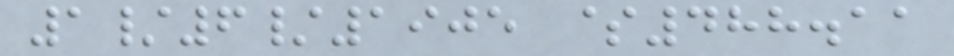1/6/1905 $488.11
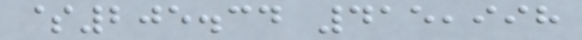$205.34 415,998
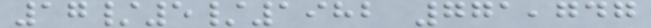17/5/1982 771,747
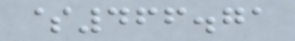$466.71
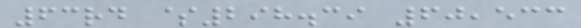63rd $298.39 60,533
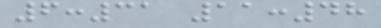6:31 11:48
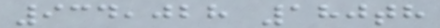934,028 180th
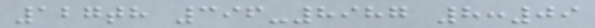127th 396-8987 8:09
